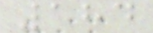184
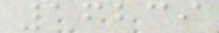16239
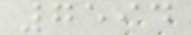7594
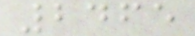2465
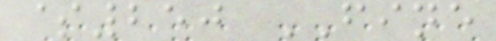$250 FINE
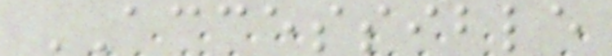ACCESSIBLE
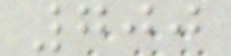700
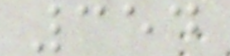354
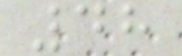48
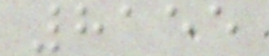8155
